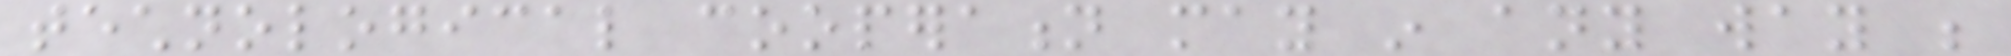technological cooperation may in any way be
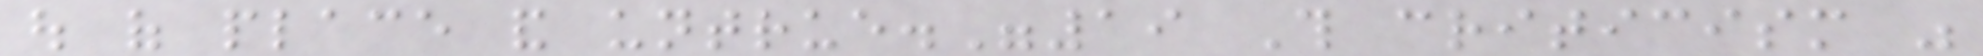out of place and untrue."19 This criticism was
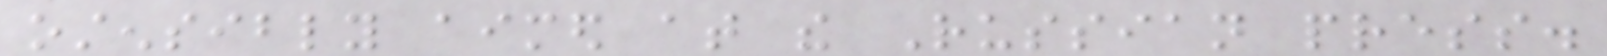ostensibly aimed at the Russian press.
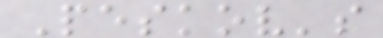Peskov's
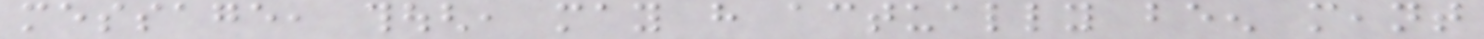message, though, may have actually been meant
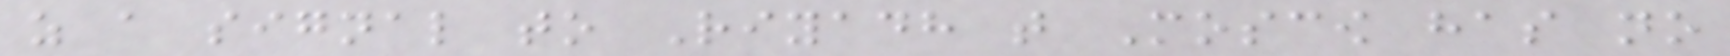as a signal to Riyadh that Moscow has no
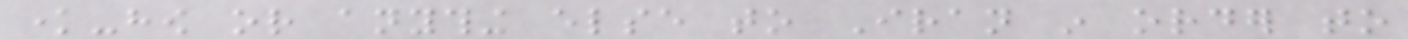know-how or anything else to Iran in order to
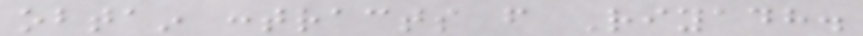obtain contracts from Riyadh.
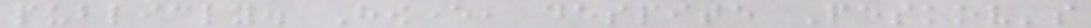publicly. However, despite Peskov's
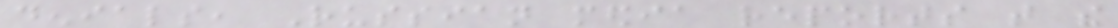denials, Russian media reports that the
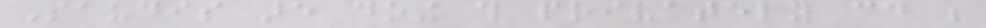Saudis are doing this privately could be
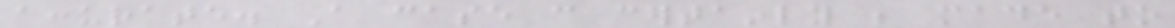accurate. A case can certainly be made to
